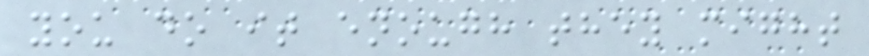you do it enough they might
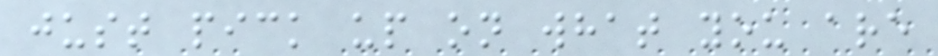just pick up on what you are
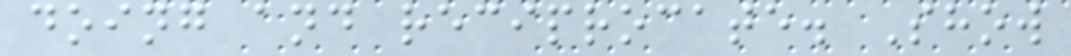doing and reciprocate. Show
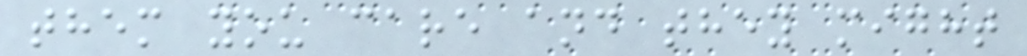them you care and they might
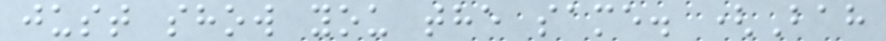just show you the same. (Bah
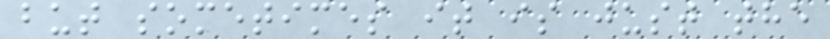but sometimes it is just the
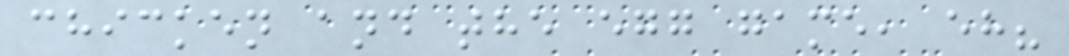chicken and the egg game, eh?
